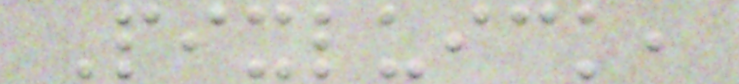Pixluick,
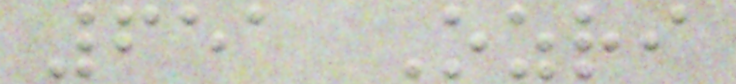651 Ozri
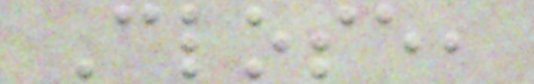Close,
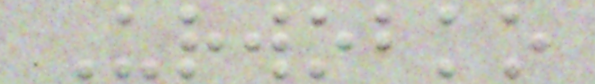Urwobko
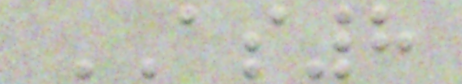AS8
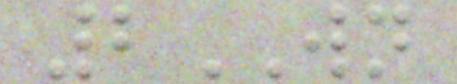2WN
